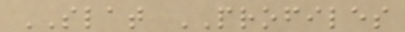SLAT PROFILES
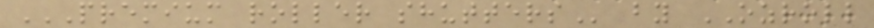PREMIUM ROLLER SHUTTERS by OZROLL
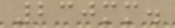230mm.
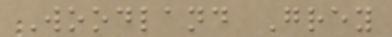Woodland Grey
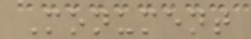Monument
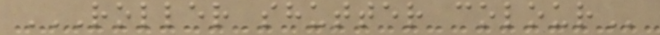ROLLER SHUTTER COLOUR
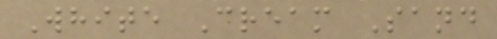White Cream Sand
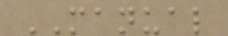MANUAL
